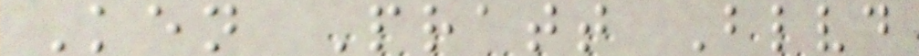Ken Pratt Blvd
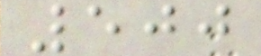500
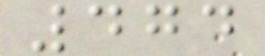474
